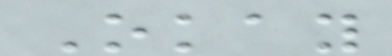Okay
